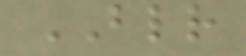BLR
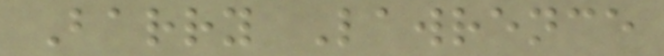Barry Lawrence
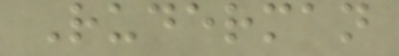Ruderman
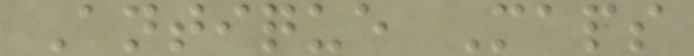Antique Maps
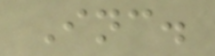Inc.
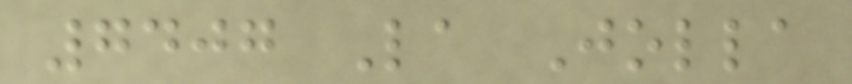7407 La Jolla
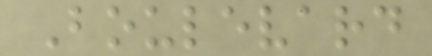Boulevard
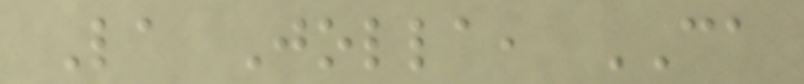La Jolla, CA
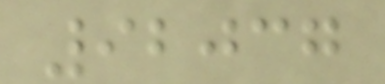92037
